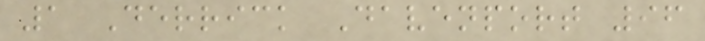1 Derrick Davenport 96
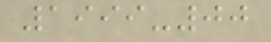1999-00
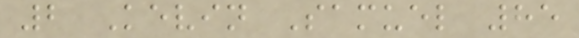2 Kevin Samuel 85
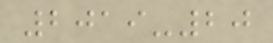2019-20
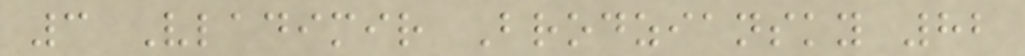3 Vladimir Brodziansky 82
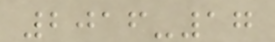2016-17
